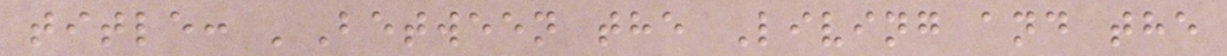title: 'Between the Living and the
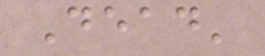Dead'
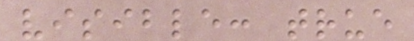visible: true
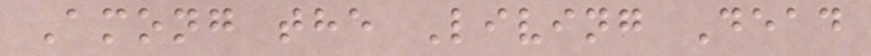Among the Living Dead
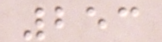253
